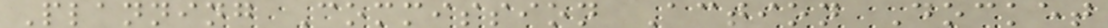Planning Commission Action Docket
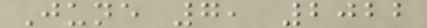June 7, 2022
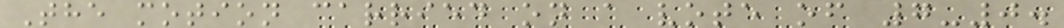The motion carried on a vote of 7-0.
